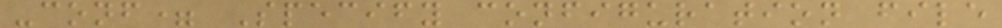-conf= Specify configuration file
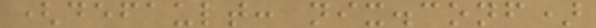(default: nix.conf)
